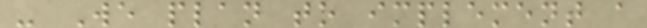- We plan to implement a
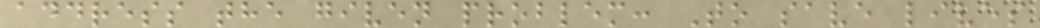address the given problem: To save lives
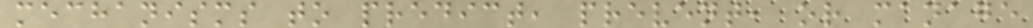mechanisms to predict, prevent, or manage
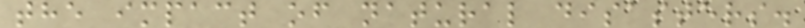the impact of natural disasters.
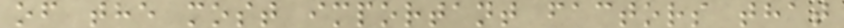of the most important factors that
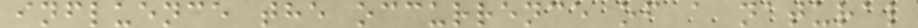influence the occurrence of a natural
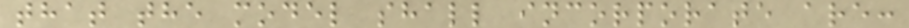that the model shall incorporate are:
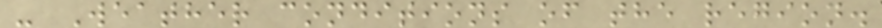- Weather conditions of the region.
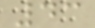43
